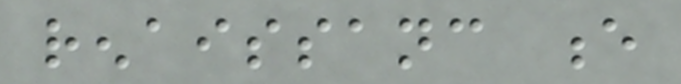renaissanc e
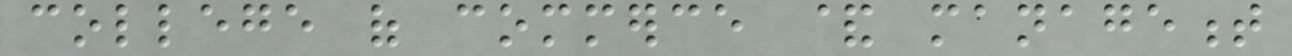college of commerce & management
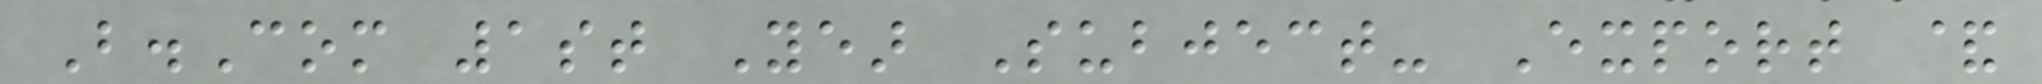B.Com 1st Year Subject- Export &
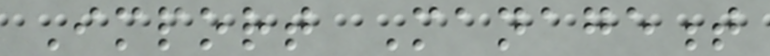Import Management
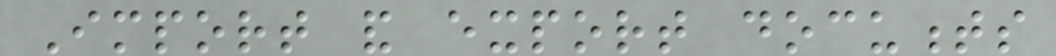Import and export documents
